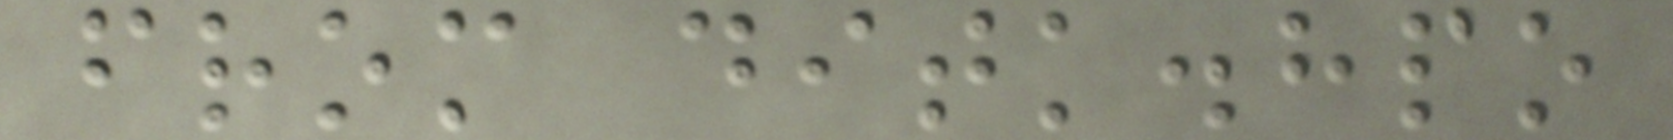from ditk.hpo
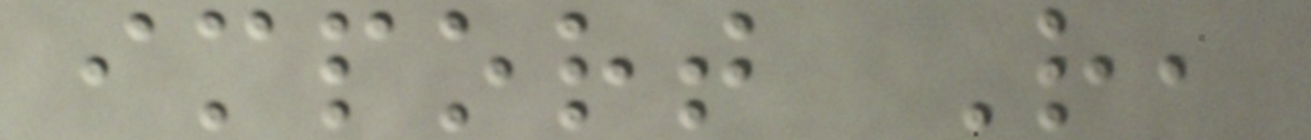import R,
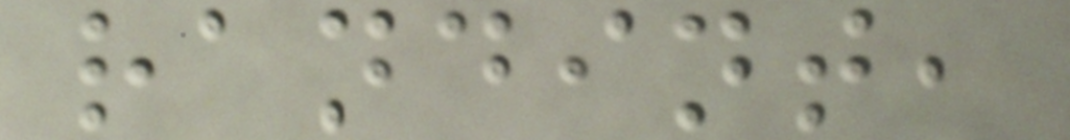randint,
